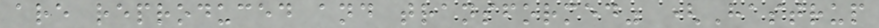are reproduced and transformed" (Hastrup
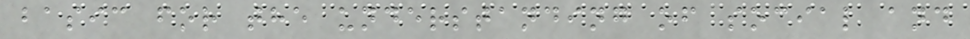basic for the understanding of social and
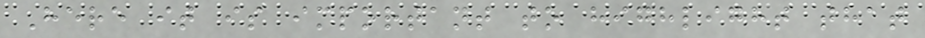Here it is important to highlight that
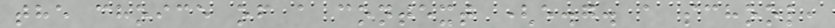the choice of a context (e.g. a school,
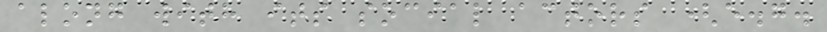along with its social actors (e.g.
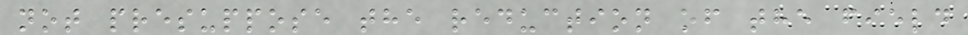not presuppose the reduction of the field
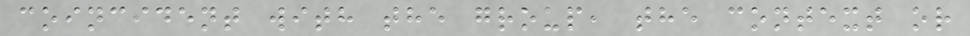coincident with the group, the context or
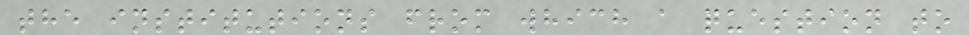the institutions from which a question to
